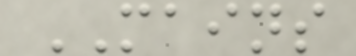MAINS
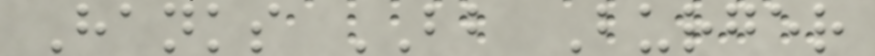Hanks BB Burger
